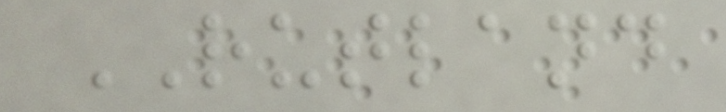RUTLAND
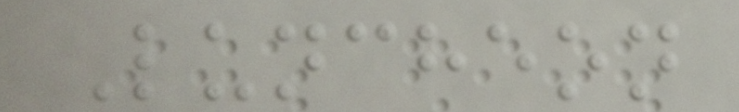Luncheon
